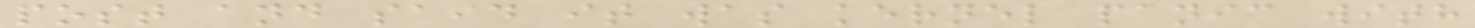post and said it was kernel panic with
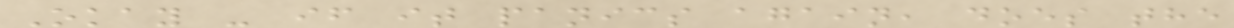Okay - if it panics again, does the
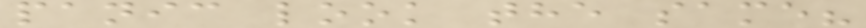panic look the same?
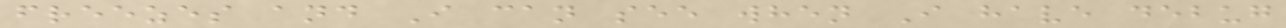freezes and I can see when I have debug
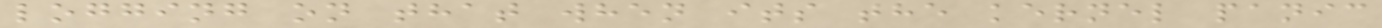logging on that when its the kernel panic
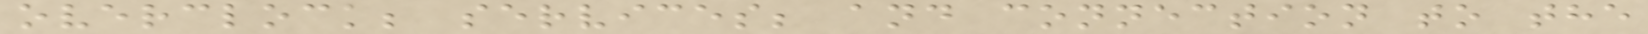overclock; services; and connection to the
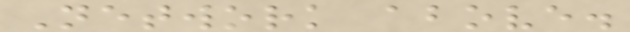Network above.
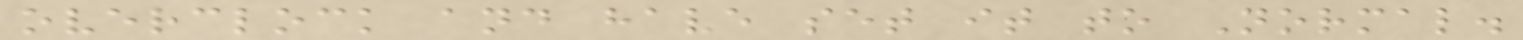overclock and have set it to Normal.
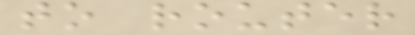to router
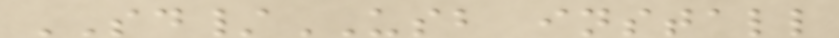SD/USB install
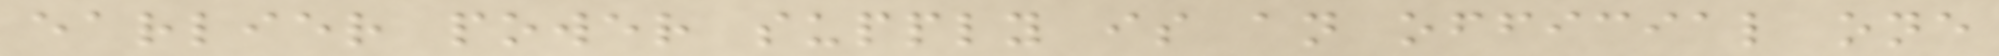earlier power supply is an official one
